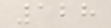128
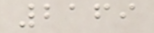2169
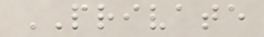PRIVATE
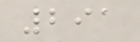291
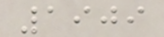1909
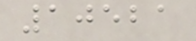10521
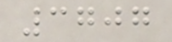3707
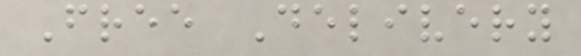Free Delivery
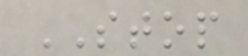STOP
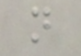n
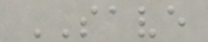SAVE
